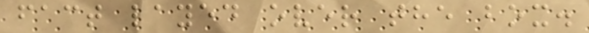fact layed over the box.
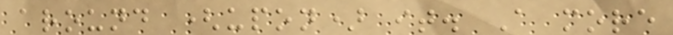around (upon) it. A more
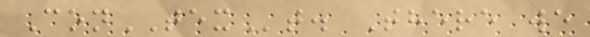ConTEXt. There we
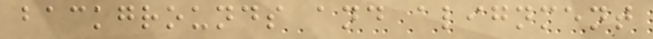backgrounds and alignment
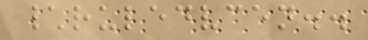\ruledvcen..
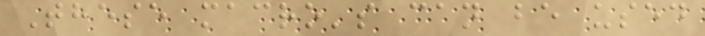These macro's can be used
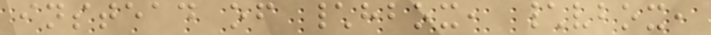instead of \hbox, \vbox,
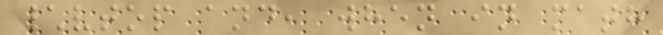\vtop and, when in math
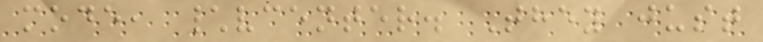mode, \vcenter. They just
